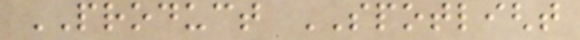PRODUCT SPOTLIGHT
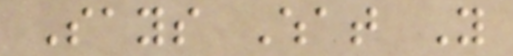Says What You
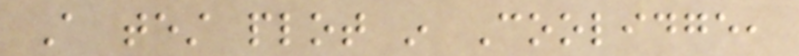A test plot in Coolidge,
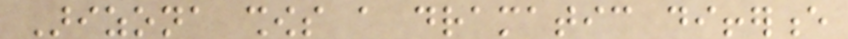Arizona shows a dramatic difference
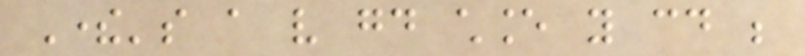There's a very good chance you could be
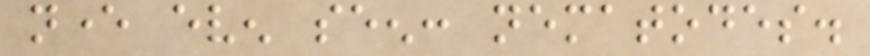never even seen: nematodes.
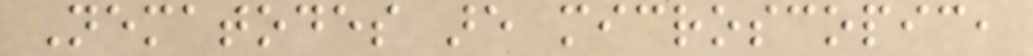Nematodes are microscopic,
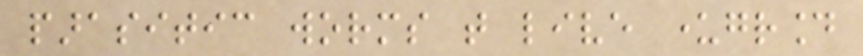parasitic worms that live underground
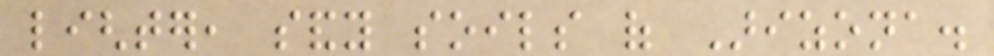lighter, sandy soils of Arizona.
